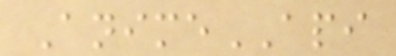AnimeAPI
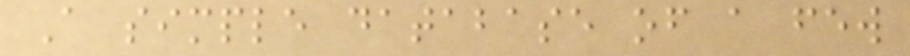A simple database of a few
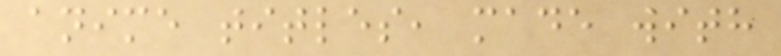anime titles, made with
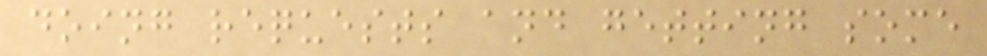doing requests and getting some
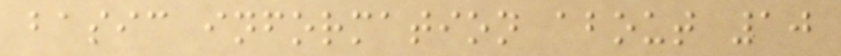basic information about 10
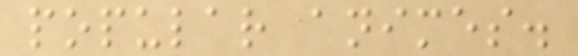popular animes.
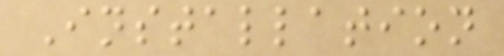Installation
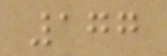177
